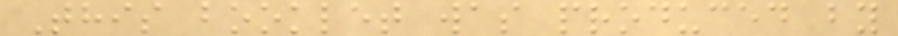This booklet was produced by
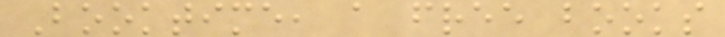Booktime, a free books
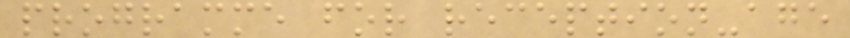programme for reception-age
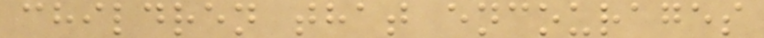children that encourages
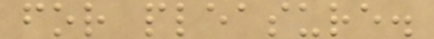for pleasure.
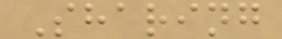Sharing
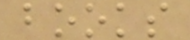books
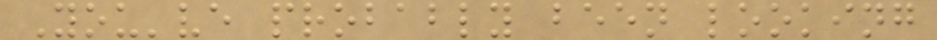You've probably been looking
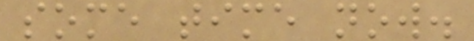some time now.
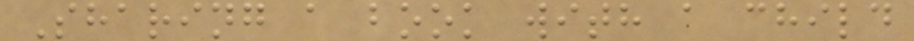Sharing a book with a child
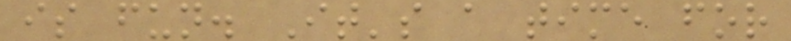is fun. It's a time for
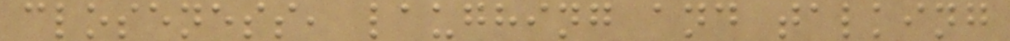closeness, laughing and talking
